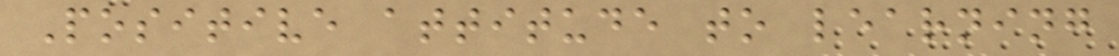Positive attitude to learning
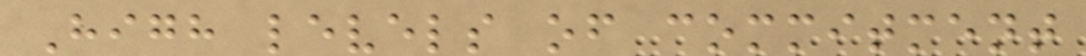High levels of commitment
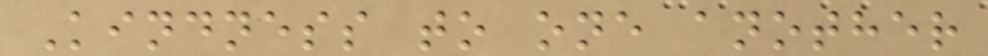Kindness to one another
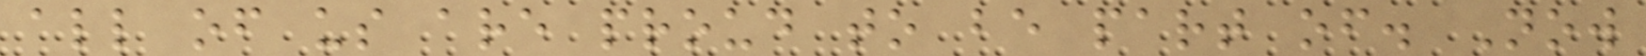all of us are proud to be part of. Now
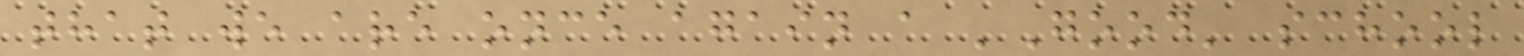that we are once again a 'Good' school
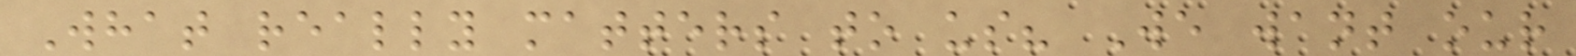What really matters to us? We want our
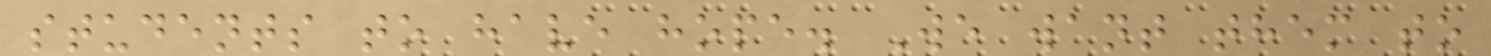students to have hope. We want them to
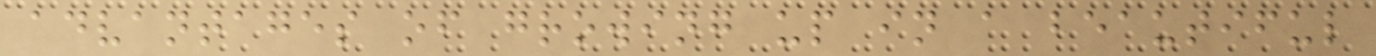advantages of growing up in a beautiful
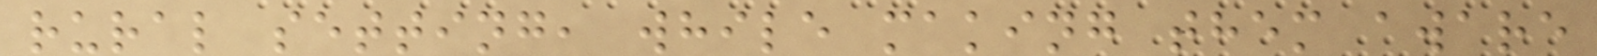rural setting, while making them aware
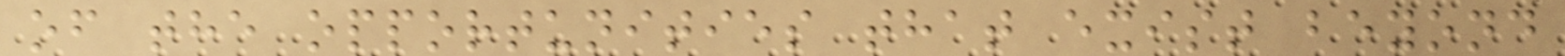of the opportunities that exist beyond
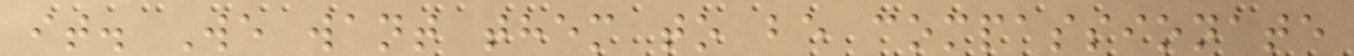it. We want them to be compassionate
